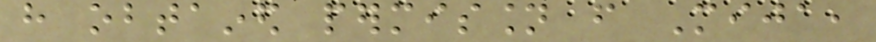have obtained permission from Mija,
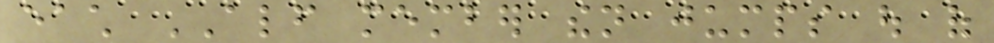each ALF member then jumps out of
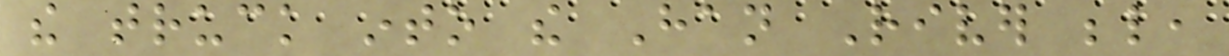the truck into the Han River below,
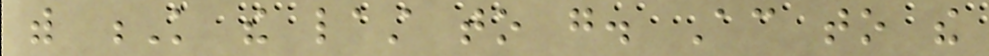with K the last to go. According to the
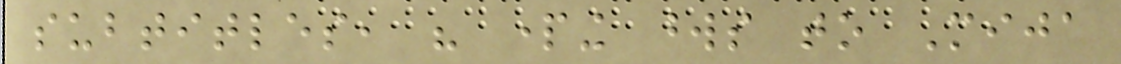subtitles, his parting words to Mija
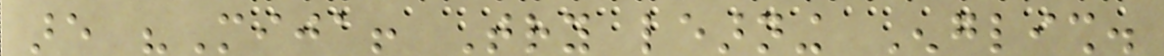are "Mija! Try learning English.
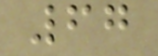67
